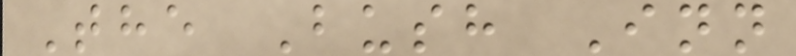The Bush Inn
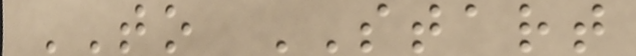TO START
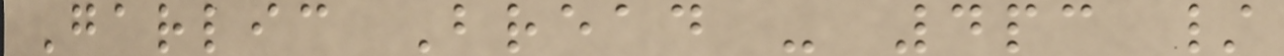Garlic Bread - 4pc /
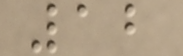12
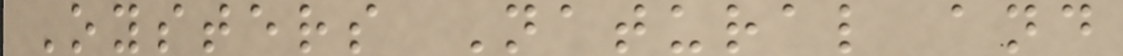Oysters Natural and
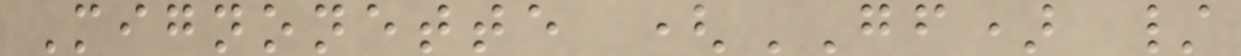Mignonette (GF) /
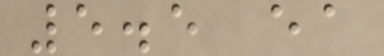5.5 ea
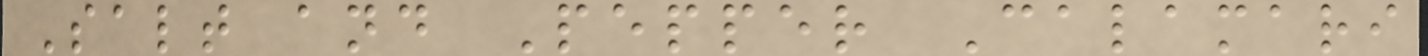Salt and Pepper Calamari
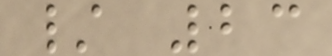/ 23
